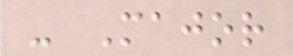- Major
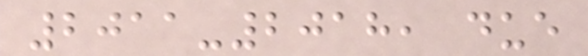2011-2018, due
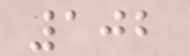102
